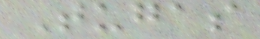Tugas
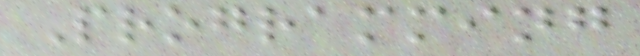Programming
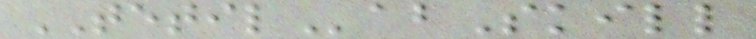TETILabSkill
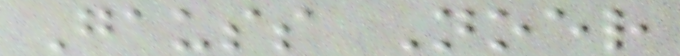Gauss Noer
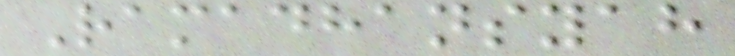Ramadhansyah
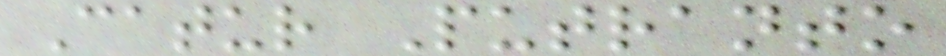Catur Putranto
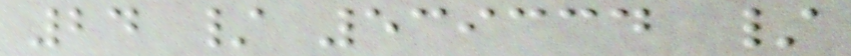24 / 539334 /
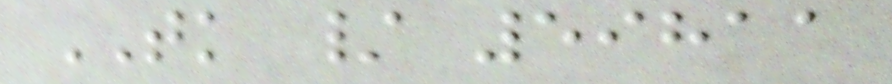TK / 59811
